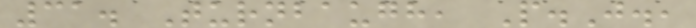31. Turnbaugh, P.J.,
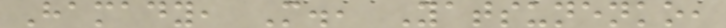Hamady, M., Yatsunenko,
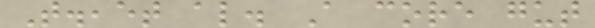T.,et al. A core gut
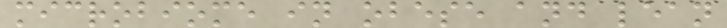microbiome in obese and lean
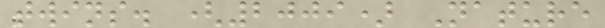twins. (2009) Nature
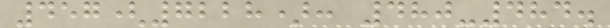457(7228): 480-484.
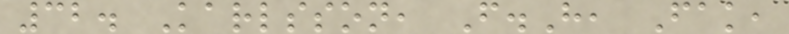32. Karlsson, F.H, Fak,
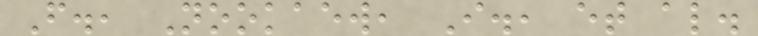F., Nookaew, I., et al.
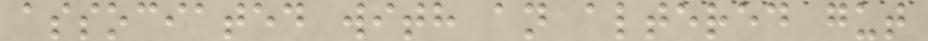associated with an altered gut
